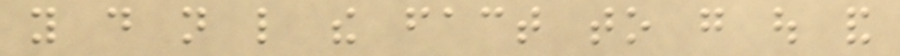you do not like the fact to go out and
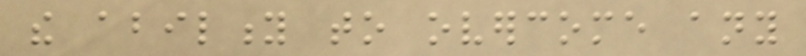the ability to overcome any
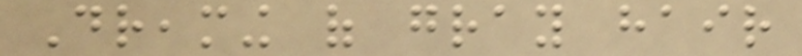Dreaming of gray hair
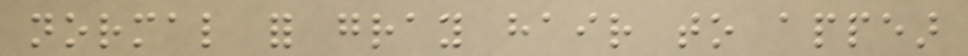normal for gray hair to appear
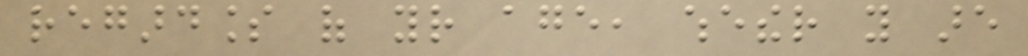regardless of your age, whether you are
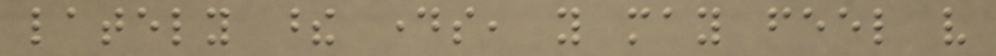lately these days, you may feel very
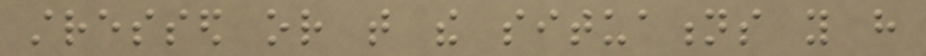stressed or that the situations you have
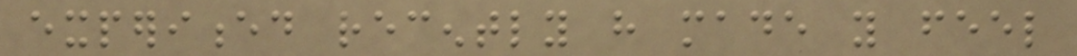experienced recently have made you feel
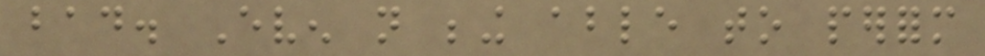bad. Even not being able to perform
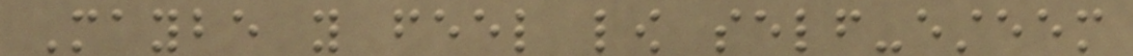Maybe you feel low self-esteem
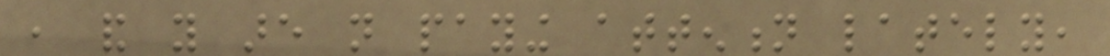, and you are not paying attention lately,
